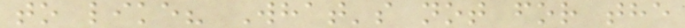to like? What's not for the
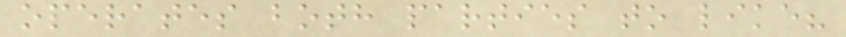operates both parties to like?
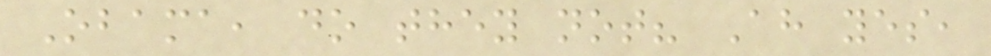Obama, do they not? Ah yes,
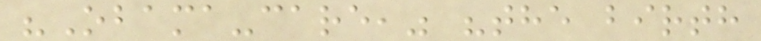"Obama-care," "the birth
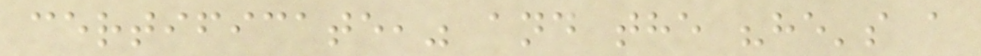certificate," and the "he's a
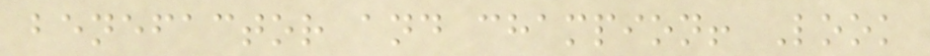benefactor and champion! Look
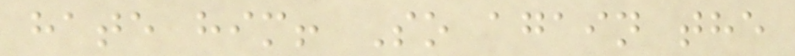hate him! So again the
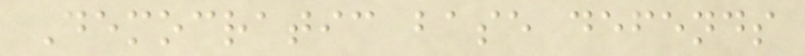Democratic base defends
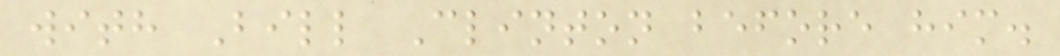with Bill Clinton before him.
